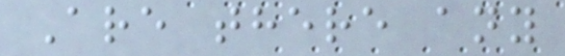Are there any
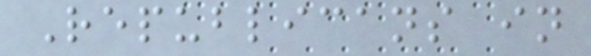Republicans in
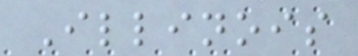Illinois
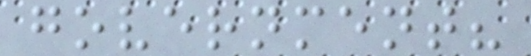government?
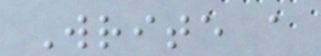Write a
